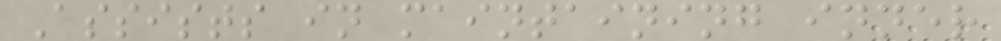Assists in maintaining inner
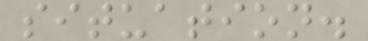situation.
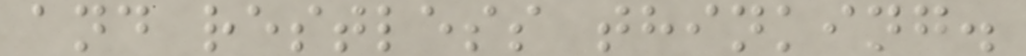and restless thinking.
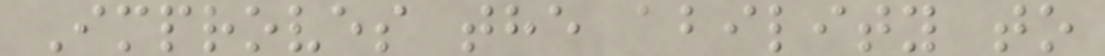Improves the ability to
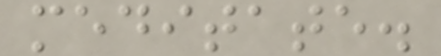meditate.
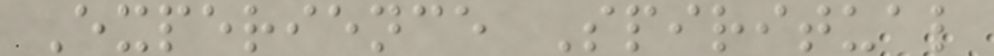Experience Spiritual
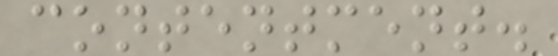contentment.
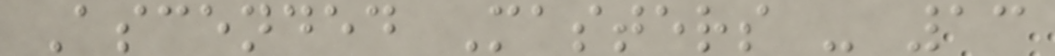Ascended Masters - 13
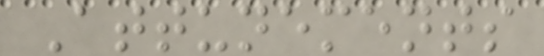Attunements
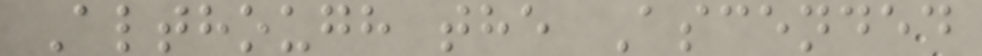Although the Ascended
